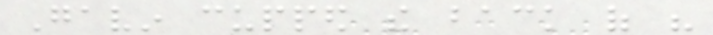Gavin cupped the back of his
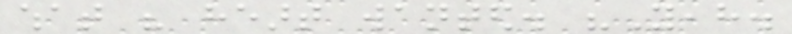what his heart wanted. "Yeah.
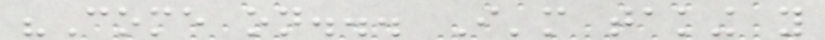"Come on... I'm taking you
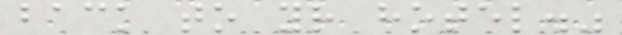back to your hotel."
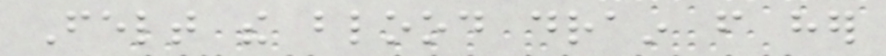Felt the blood drain from her
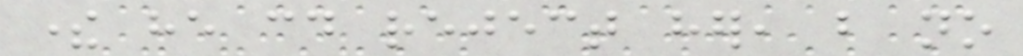there he could reject her, but no
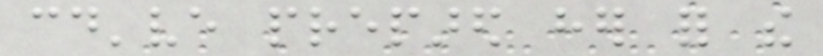could've prepared her for the
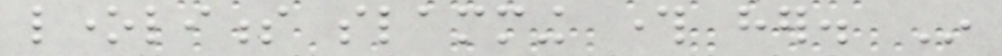loneliness slamming through her. In
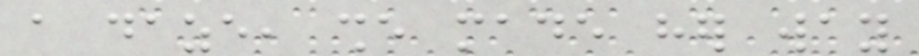a daze, she made her way
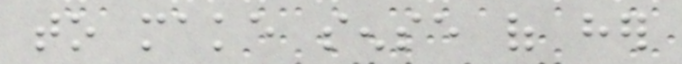to make sense of her
